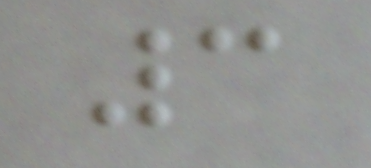3
